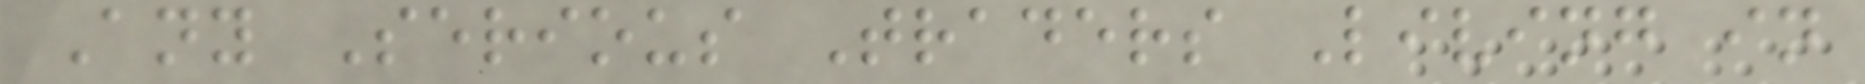Any Serious Traders Living in
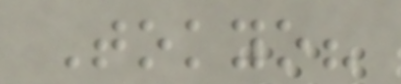Tokyo?
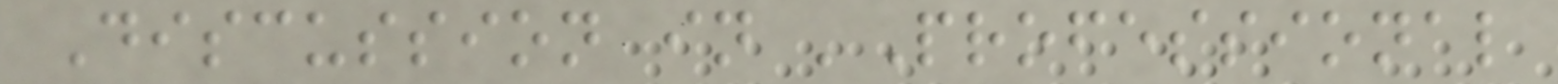Discussion in 'Professional
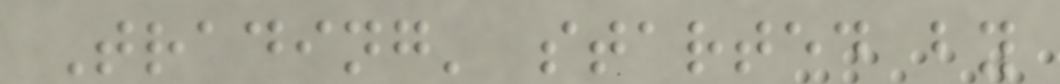Trading' started by
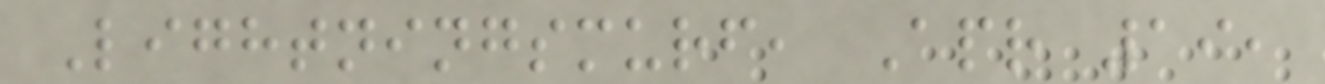Lightningsmurf, Apr 19,
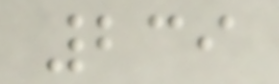239
